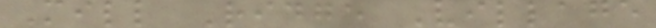Mill Ridge Village
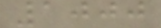1000
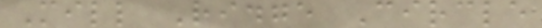Mill Ridge Circle
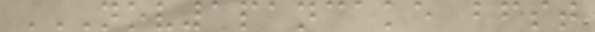NOV1PANCAKE BFST
